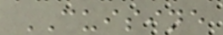CUISINE
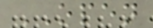OPEN
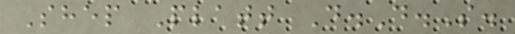Shep Platt D.D.S.
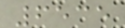6535
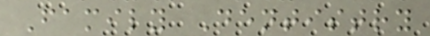Family Dentistry
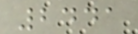2441
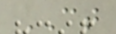CT
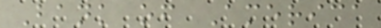Bank of America
